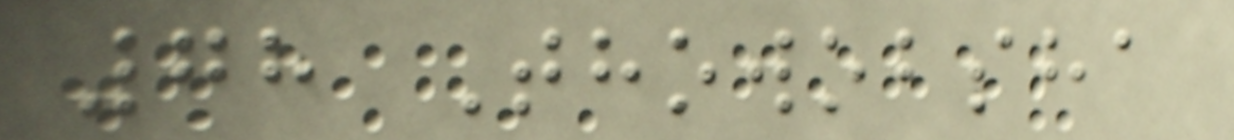78 Thowobsha
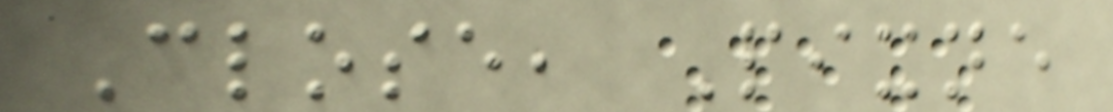Close, Pixne
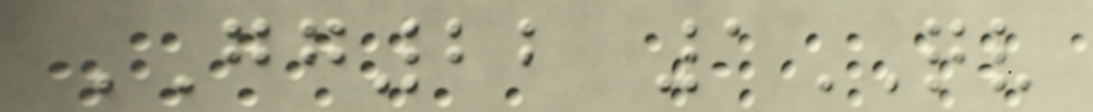GG22 1QV
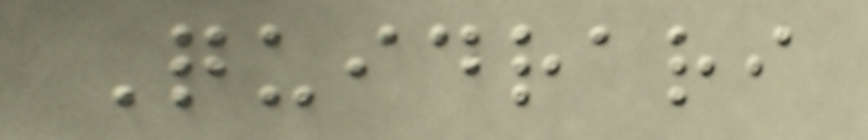Quidrari
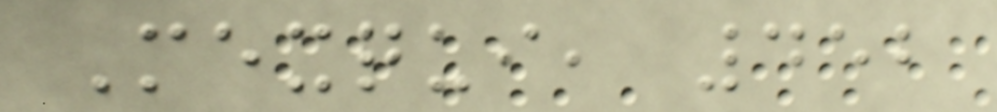Mexqui, 452
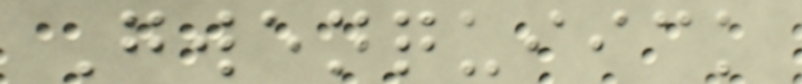Gwenquiick
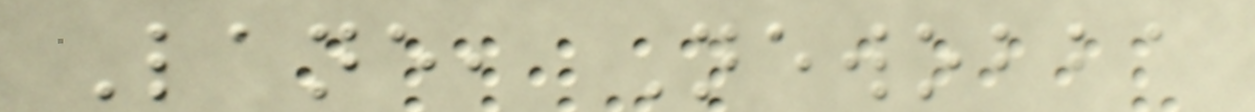Lane, Newobba
